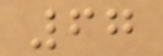67
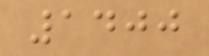1400
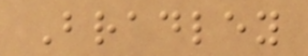Bradley
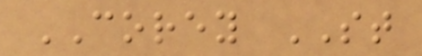COREY ST
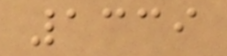1339
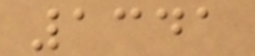1341
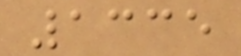1335
